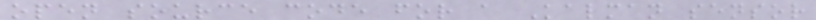open source code for a Kalman sensor
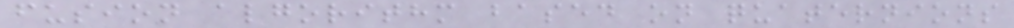fusion algorithm based on quaternions
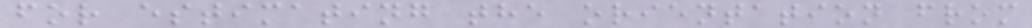for estimating the orientation from
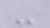-
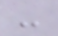-
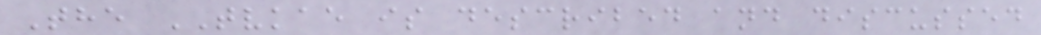The TVKAE is described and discussed
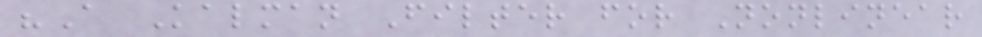"A Kalman Filter for Nonlinear
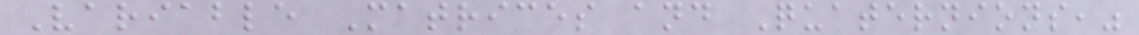Variable Matrices and Quaternions,"
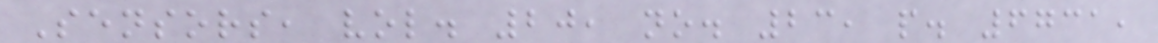Sensors, vol. 20, no. 23, p. 6731,
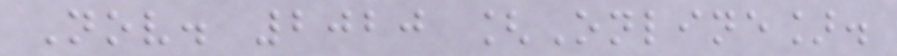Nov. 2020 [Online].
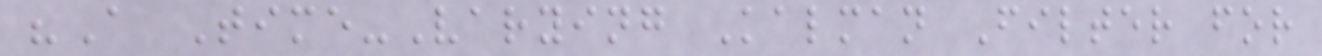"A Time-Varying Kalman Filter for
